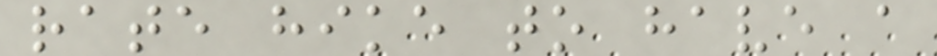rate hike to have a
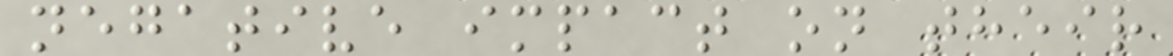negative impact on their
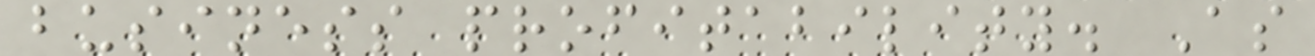business profitability. As
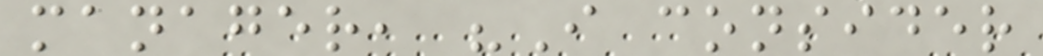manager, "I consider
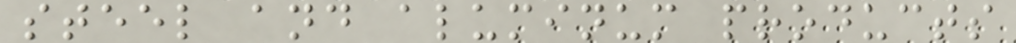steel and aluminum products
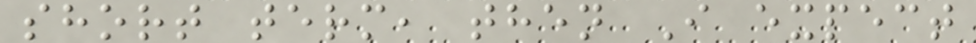short term, then I expect
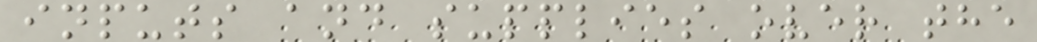inputs and supplies over the
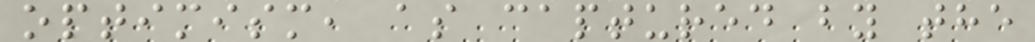optimism, as captured by the
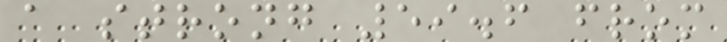a strong 59.6 from
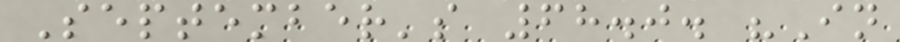September's 68.0. "In
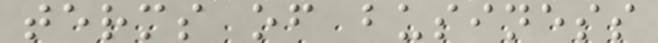terms of business
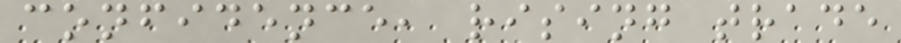confidence, rising trade
